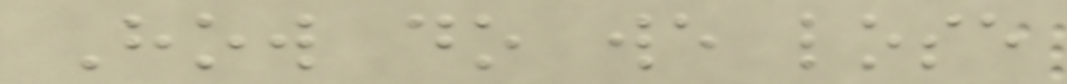How do we lose
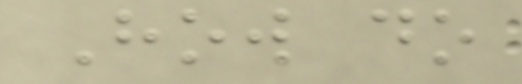How do
